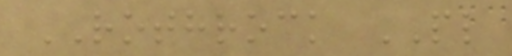ROTHROCK PL
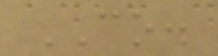CO.
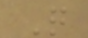Q
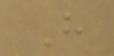H
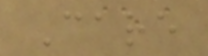Care
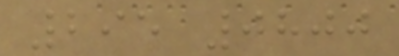295 0800
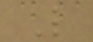L
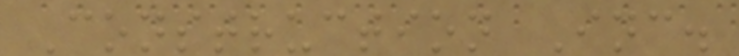Construction Inc.
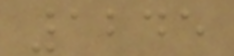1245
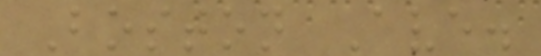Boston Ave.
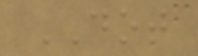DOT
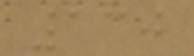130
